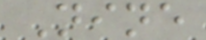Nine
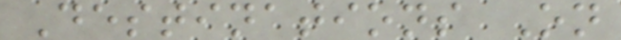Destinations On
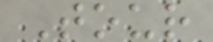Tour
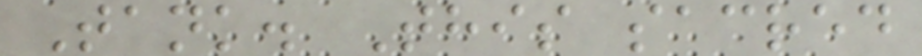Tank. This sacred
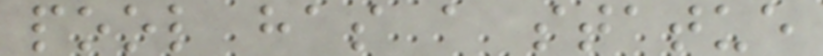pool has a statue
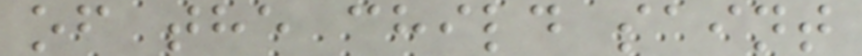of the child saint
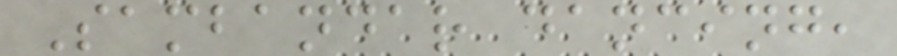Sambandar dancing,
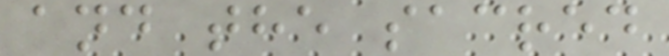and the sacred
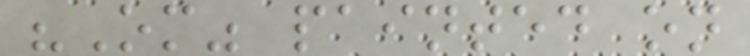"Om" painted on
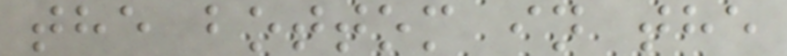the bottom in the
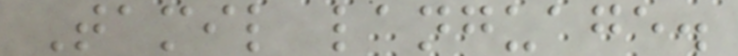Tamil language.
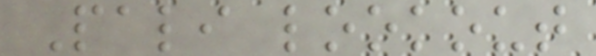Pali lookout
